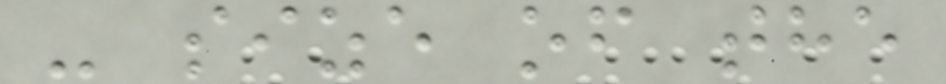- size of the
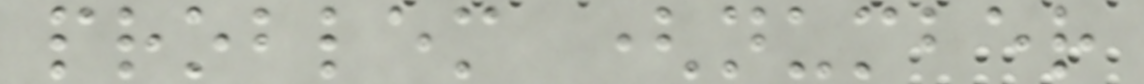problem (number
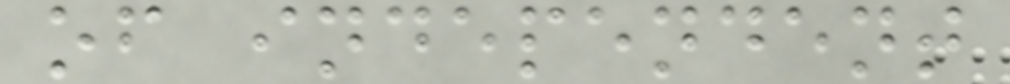of independent
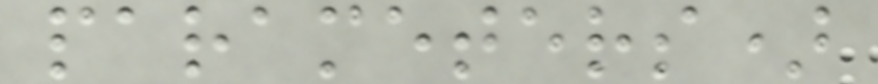parameters)
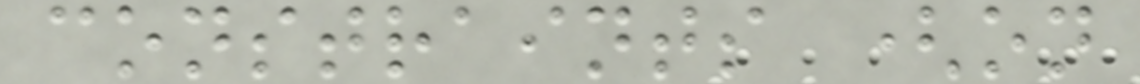constraints (on
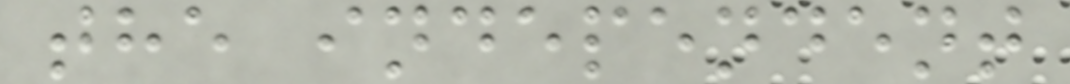the independent
